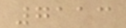7113
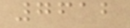7612
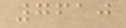7610
